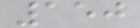150
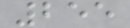255
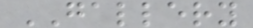GALLERY
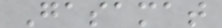Gasamat
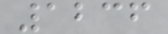1236
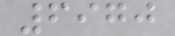6970
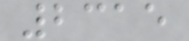2315
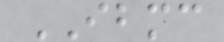IBMC
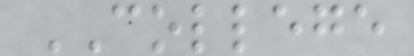COLLEGE
